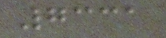7331
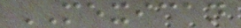MEXICAN
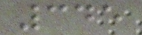345
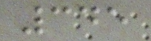345
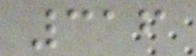316
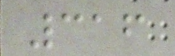316
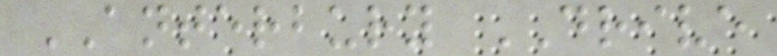ANTERBURY DRIVE
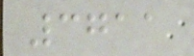3711
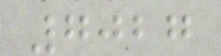7027
